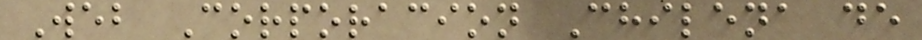Web Corporacion Chilena de
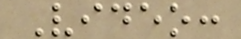Video:
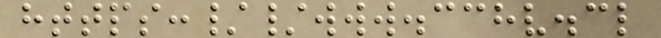https://www.cchv.cl
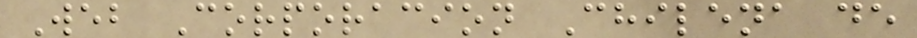Web Corporacion Chilena de
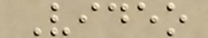Video
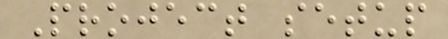Project setup
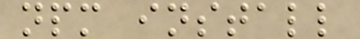npm install
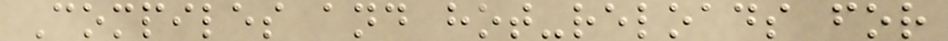Compiles and hot-reloads for
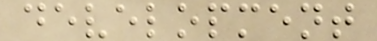development
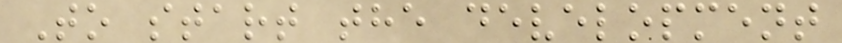To start the development
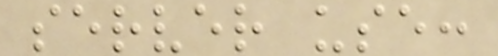server use:
